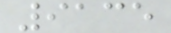9135
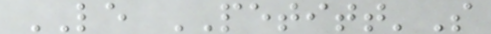LE PETITT'S
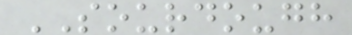SOURDOUGH
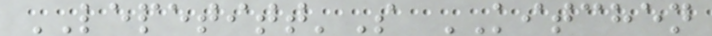LEPETITT'S KITCHEN
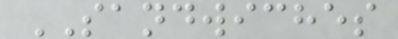SANDWICHES
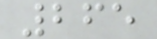265
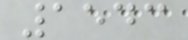1543
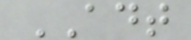ADT
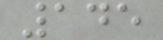145
